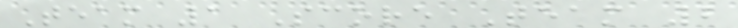Team 1 Score Team 2
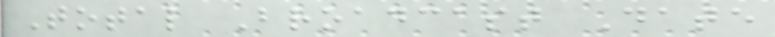Total Broadcast Date
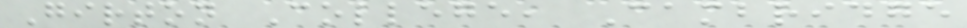Girton College, Cambridge
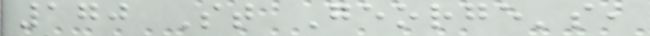170 St George's,
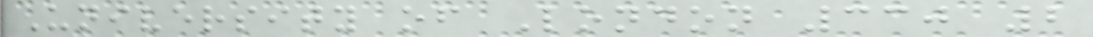University of London 330 2
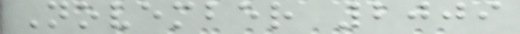November 2009
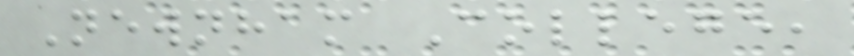Newnham College,
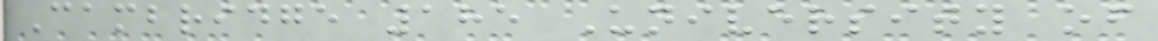Cambridge 185 University of
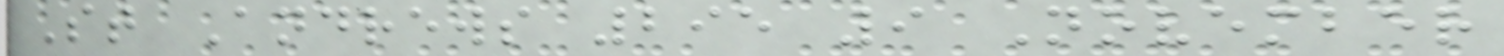St Andrews 295 9 November
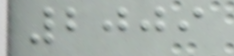2009
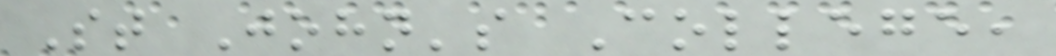St John's College,
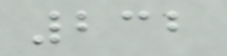232
